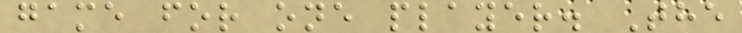game for one player. The
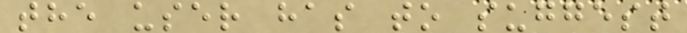the user has to suggest
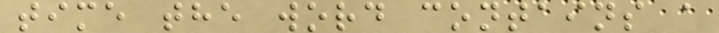time the word contains a
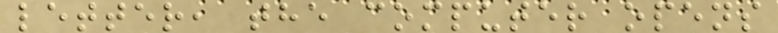letter, the computer opens
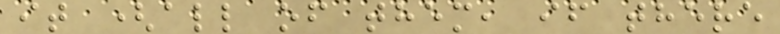it (all of them, if there
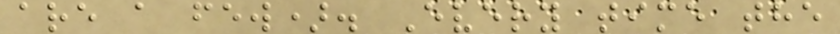are a few). Every time the
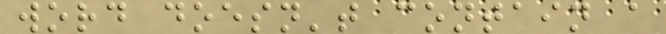word doesn't contain a
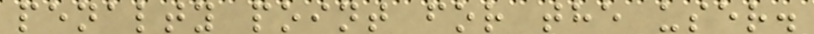penalty point for the user.
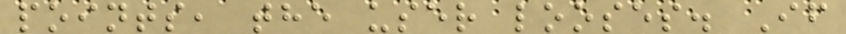points, the user looses. If
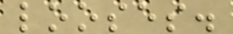looses.
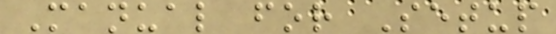Manual for Setup
